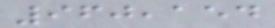960,154
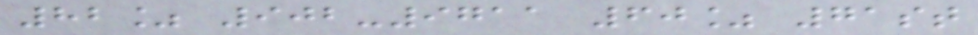82% 902-9711 60% 71st
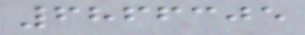6866305
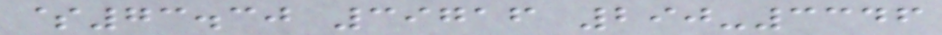$73.30 39716 290-3346
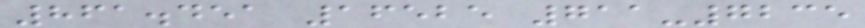861.451 16525 711-7235
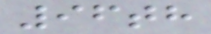96th
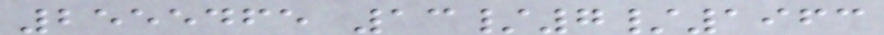2555465 13/7/1963
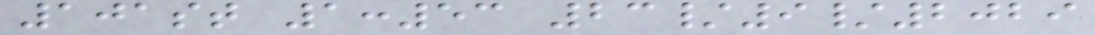101st 1:53 23/9/2029
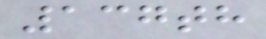137th
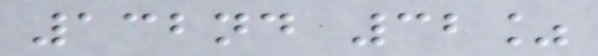132nd 32%
